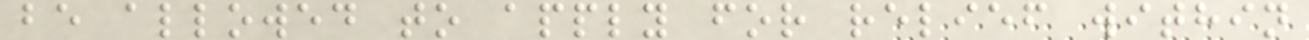be allowed to apply for relief within
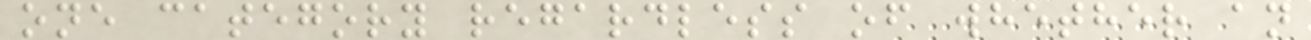one category regardless of whether an
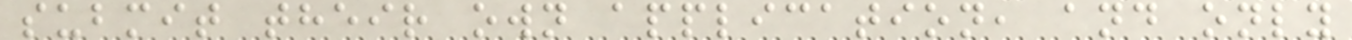submit their own application, and only
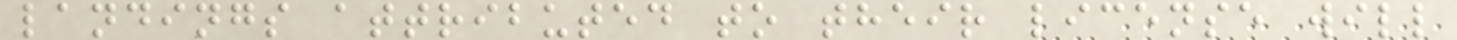landings attributed to their license will
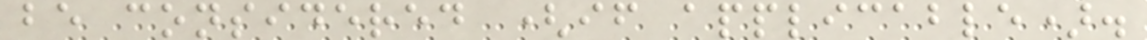be considered (if applicable).
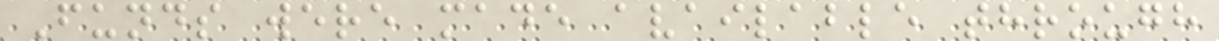Funds were made available through
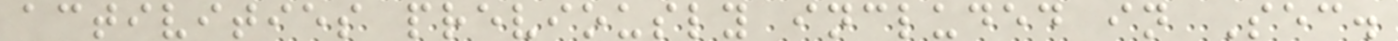activities previously included in Sec.
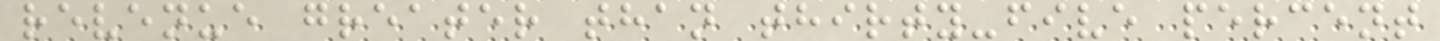revenue greater than thirty-five percent
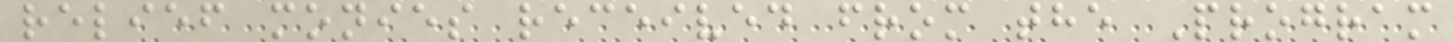relief monies received from the Program
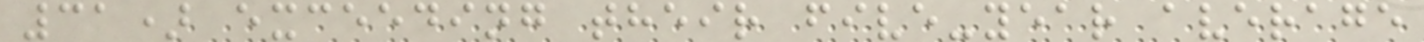31) exceeding their five-year average
